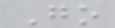Go
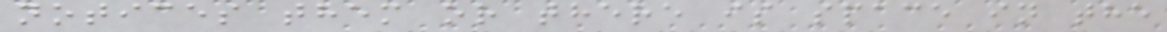notices them or there is space in the
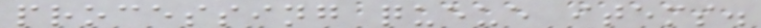processing queue items.
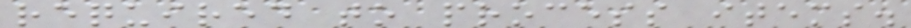required to process items.
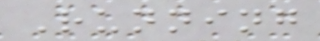Running
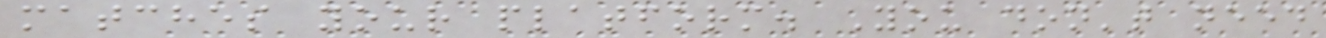matches your platform. You don't need
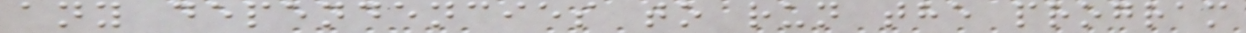any dependencies to run the program
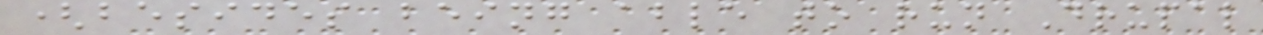(besides being able to run Drupal
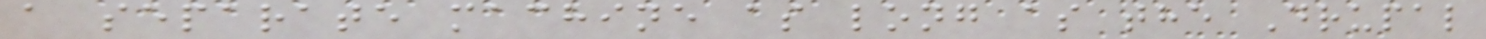a separate machine as long as the Drupal
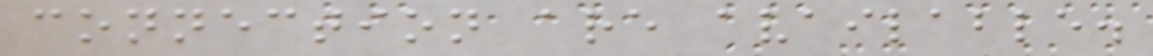connection are available.
